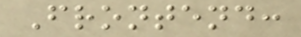Frontend:
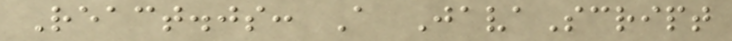React.js: A JavaScript
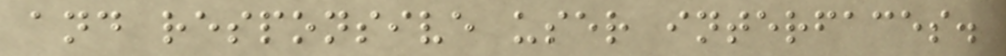and responsive user interfaces.
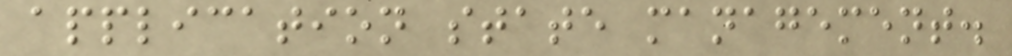application state management.
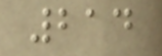214
